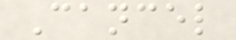Cancel
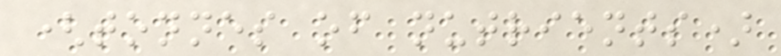(tonnes of nutrients)
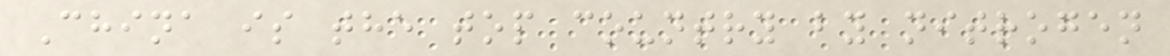China is the top country by nitrogen
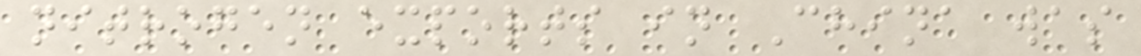nitrogen exports in China was
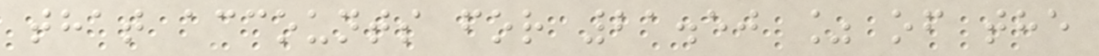that accounts for 21.50 % of the
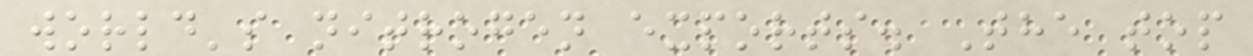world's nitrogen exports. The top
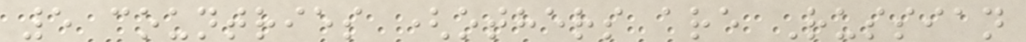5 countries (others are Russian
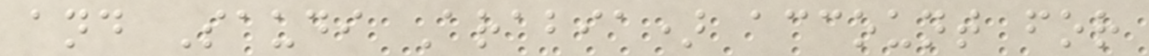and Saudi Arabia) account for
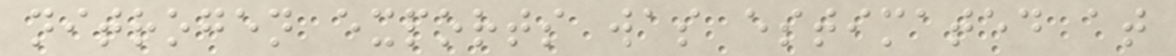nitrogen exports was estimated at
